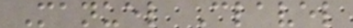Manuel Clavel
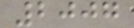2007
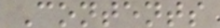Contents
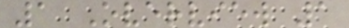1 Overview 1
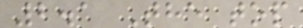2.1 The top
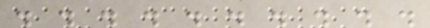. . . . . . . . . .
